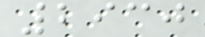2930
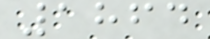1864
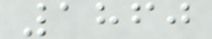1860
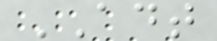ADT
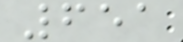651
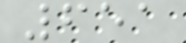651
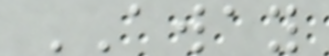AWAY
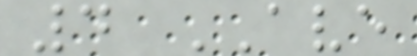4 AVE
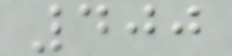400
